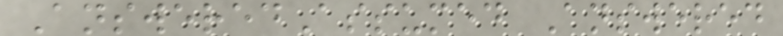AnsweredAssumed Answered
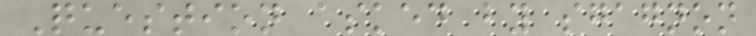Question asked by sgagnon
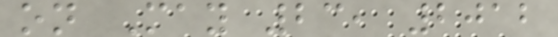on May 23, 2012
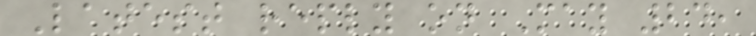Latest reply on May 24,
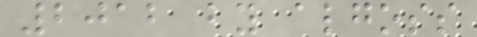2012 by algoss
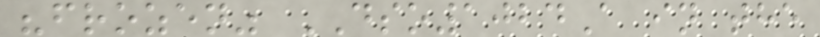"frozen" DSO1024A in the
